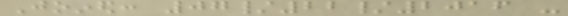Joined: 07/22/2016 -
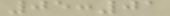05:01
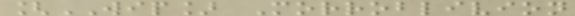[WIP] Morroblivion
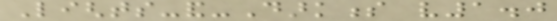Lights-and-Darkness v1.0
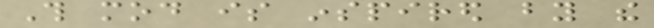This mod is inspired by the
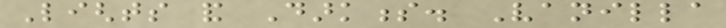Lights and Darkness. Vanilla
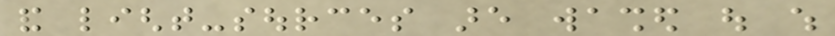and light-sources are washed out which
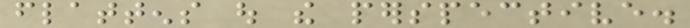flattens out the perspective.
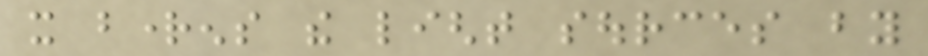it brightens the light sources by
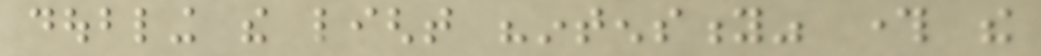doubling the light "intensity" through the
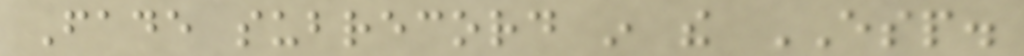Fade subrecord in the ESP.
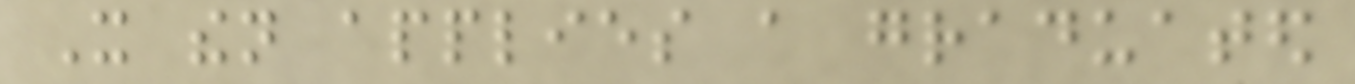It then applies a graduated
